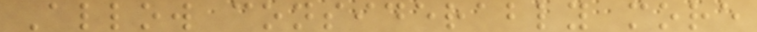Allow considerably more
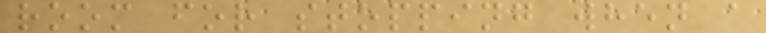room for stopping when a
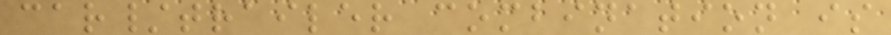car/trailer combination is
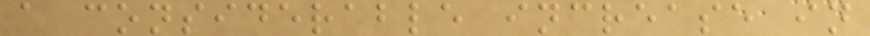a considerable increase in
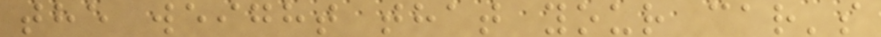the weight that your car's
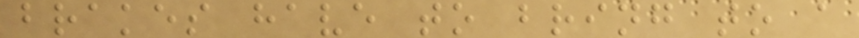brakes have to bring to a
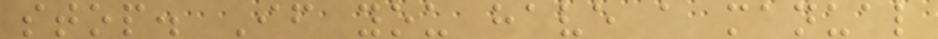stop. If you have a manual
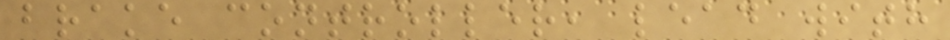brake controller, lead with
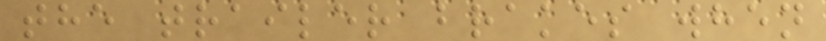the trailer brakes when
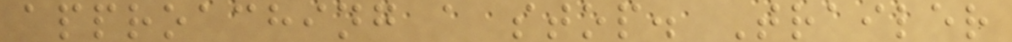approaching a stop. Trailer
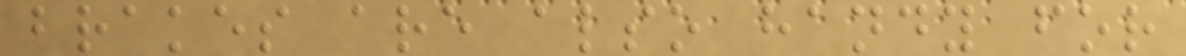brakes are also handy for
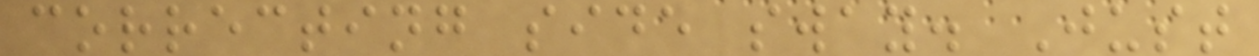correcting side sway. Just
